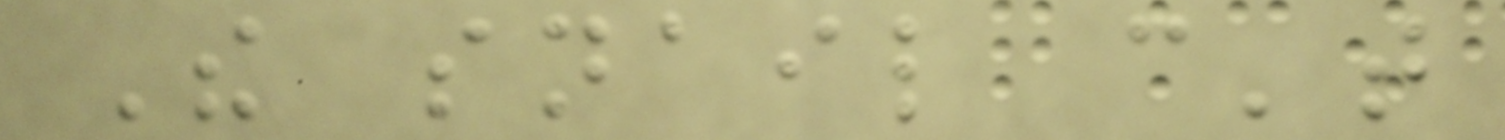The snail can't
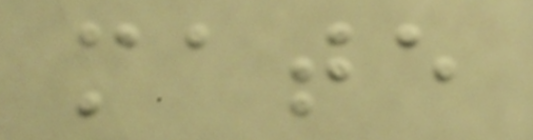mate
